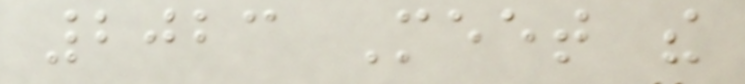2023 Meet the
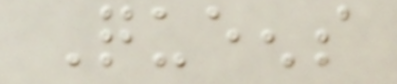Queens
